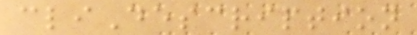cliDescription
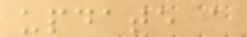update a
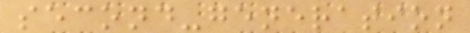second-generation
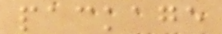package
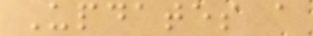Updates a
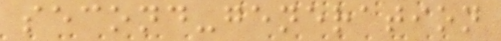second-generation
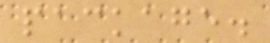package.
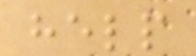help
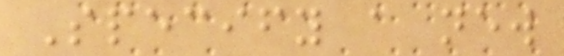Specify a new
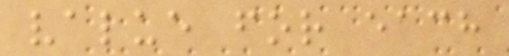value for each
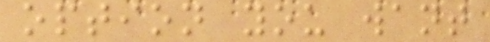option you want
